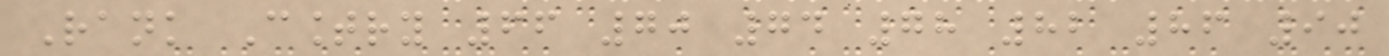Rank Country 66 70 74 78 82 86 90
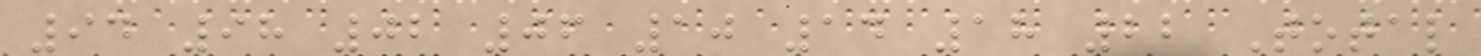94 98 02 06 10 14 18 22 Total
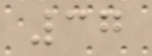37
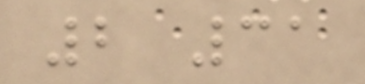2 31
